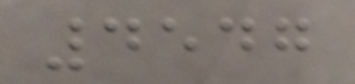4547
